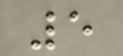5
